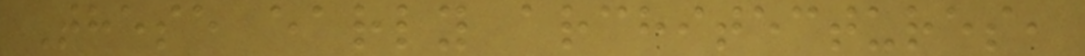These early architectures,
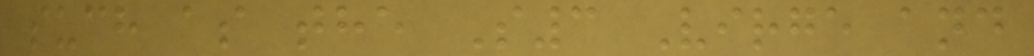such as the S3 Virge and
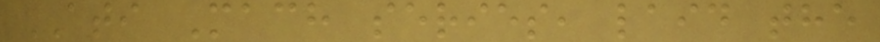ATI Mach series, laid the
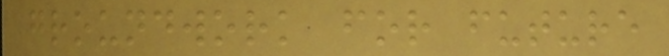groundwork for future
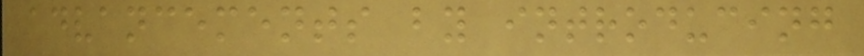advancements by introducing
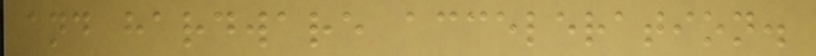and hardware acceleration.
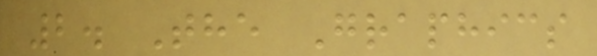2. The Graphics
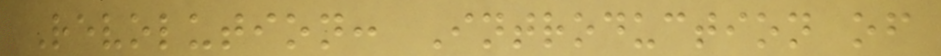Revolution: Introduction of
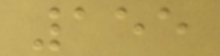155
